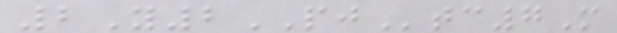2Y2PJtc7M
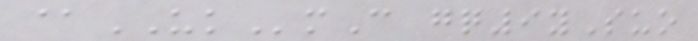@UKmC gq9ySuo
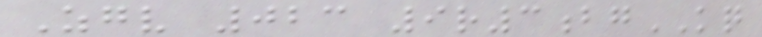Zgv 023 9r3bgKQ
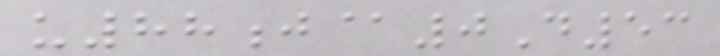u88j@0D53
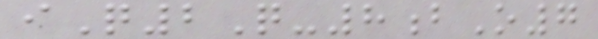iQ2Q-8bO7
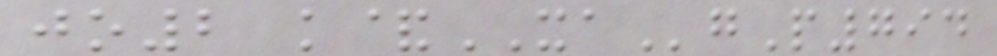jo2 k&XAgP794
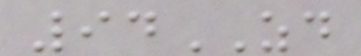94ZD
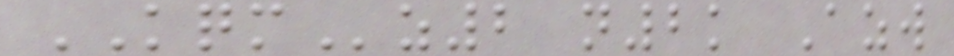KQMz2 n2k Azw
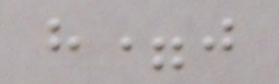h=j
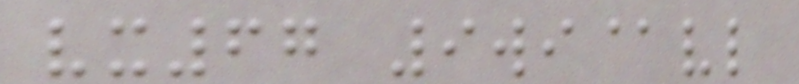vx67 9wi@vl
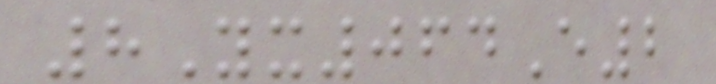8Yx064E2
